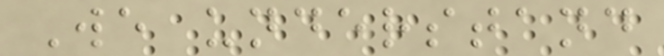We understand
